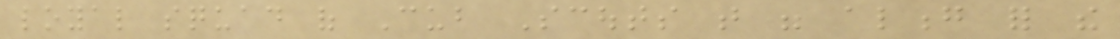loyal squad of Cub Scouts that were along for the
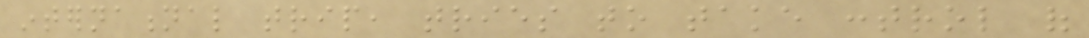international trip, tries to take control of
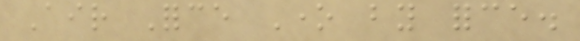Air Force One by force.
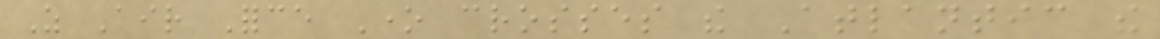As Air Force One crosses the Atlantic the
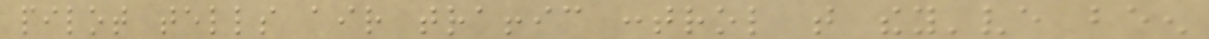pilot tells air traffic control that they've been
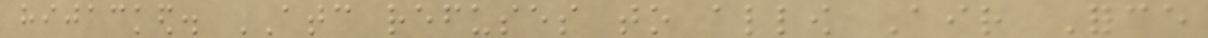hijacked. ATC refuses to allow Air Force
